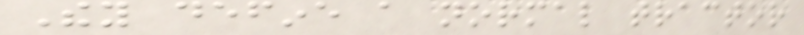They define a normal tractor
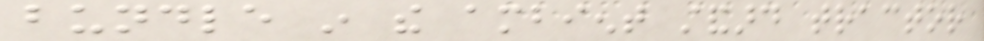bundle in the ambient standard tractor
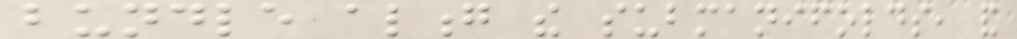bundle along the submanifolds, and
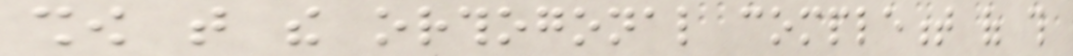show that the orthogonal complement of this
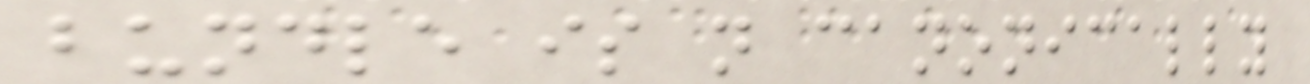bundle is not canonically
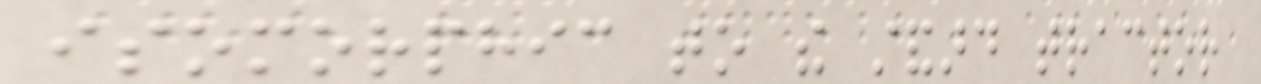isomorphic to the standard tractor
